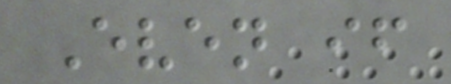Even if
